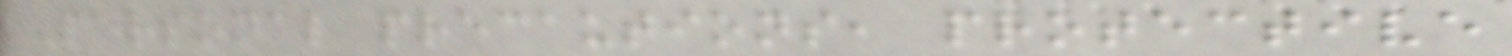Personal precautions, protective
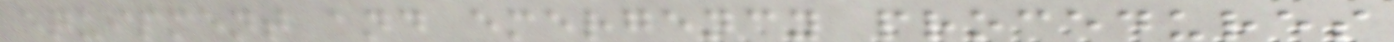equipment and emergency procedures
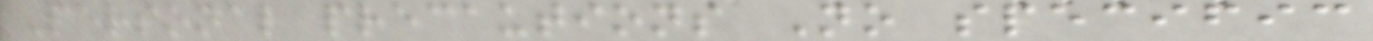Personal precautions No specific
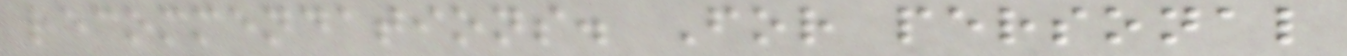recommendations. For personal
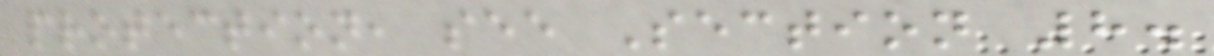protection, see Section 8.
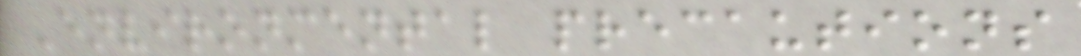Environmental precautions
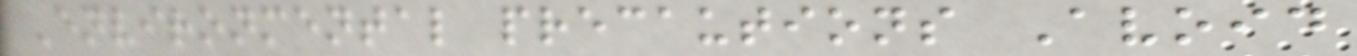Environmental precautions Avoid
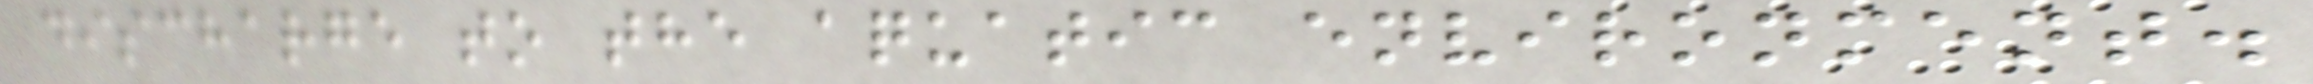discharge to the aquatic environment.
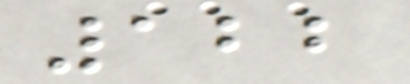122
